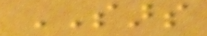SARS
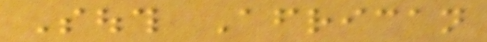South African
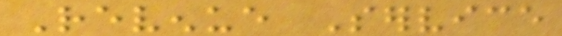Revenue Service
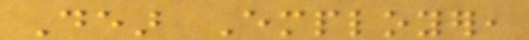Dear Employer,
